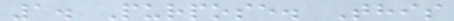1. Purpose. This
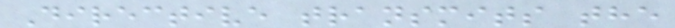Directive transmits the
